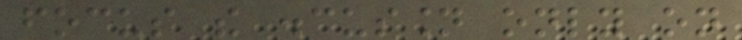focus the discussion only on
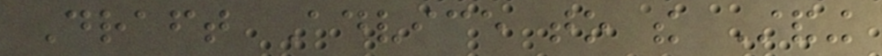Draft Advice to the Standing
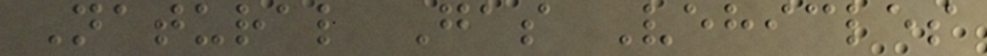Natural Gas Vehicles
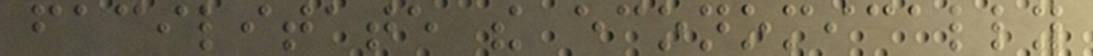facilitate the economically
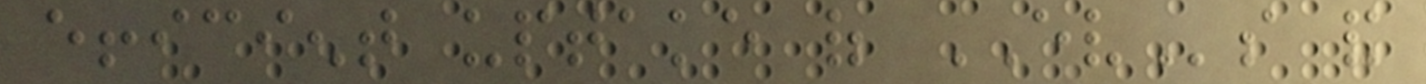efficient uptake of EVs and
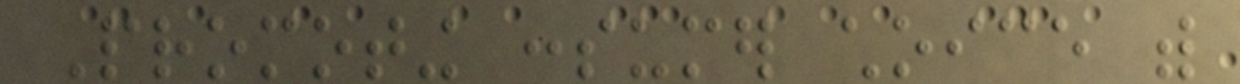Promoting consumer choice with
